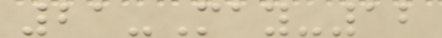21-May-12
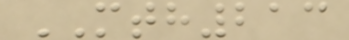MTH213
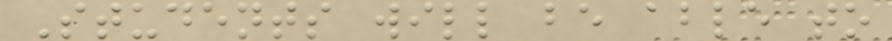Students will be able to
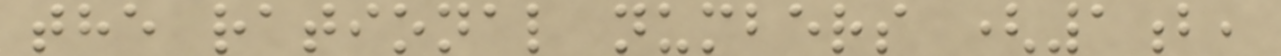the rational numbers (1b,
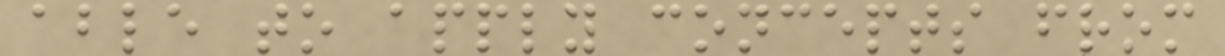able to apply concepts from
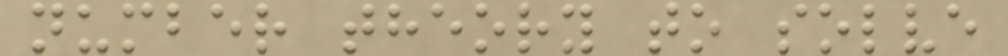number theory to solve
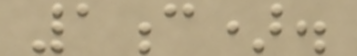1c).
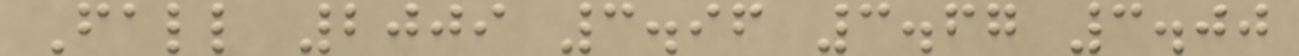Fall 2009 3.96 3.67 3.00
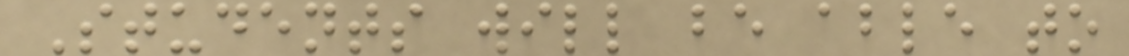Students will be able to
